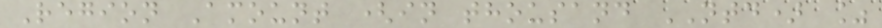Region Amount (in thousand NTD) %
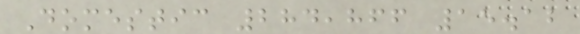Domestic 284,866 15.12
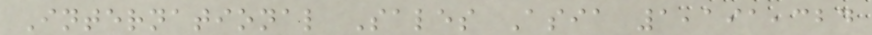International Sales Asia 1,191,324
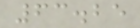63.25
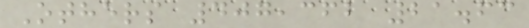Others 407,362 21.63
